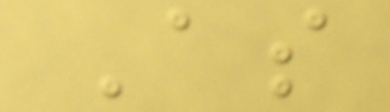As
